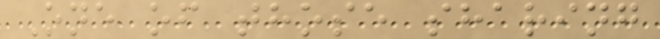One of those sharing
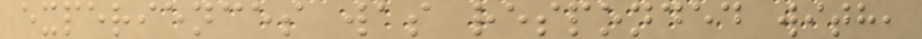experiences was responded with,
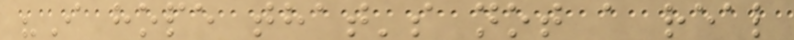"I hope that's not a real
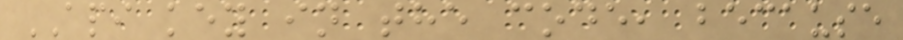API key in the code, because
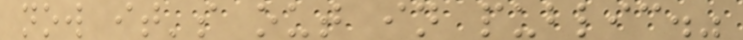now it's out in public."
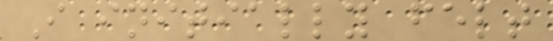I initially felt
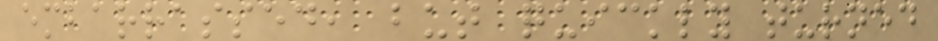embarrassed, but quickly turned
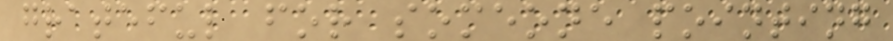grateful for someone pointing
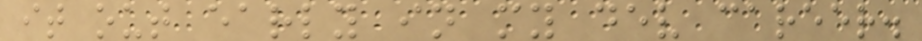it out early in my dev career.
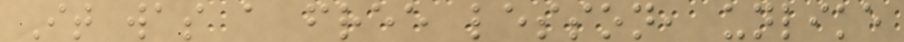It was a free lesson, unlike
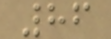86
